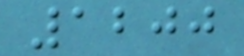1200
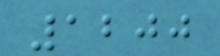1200
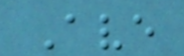Ave
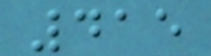415
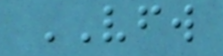VFW
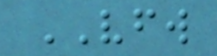VFW
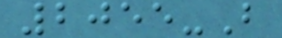2055-B
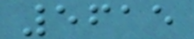5615
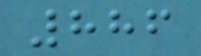886
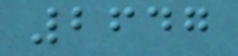2647
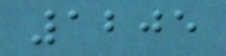1205
